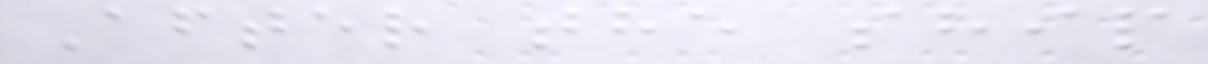After the ship
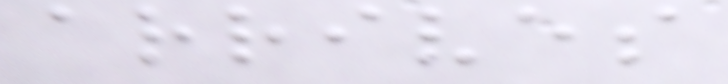arrives
